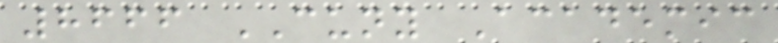8666 CUNY Academic
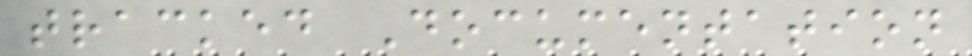tracked Documentation
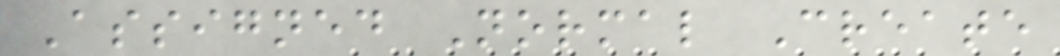Assigned Normal Create
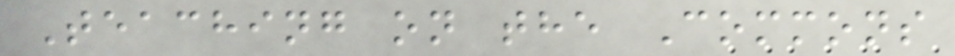Teaching on the Commons
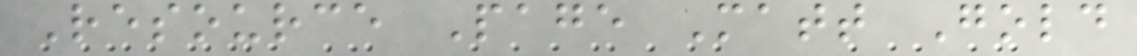Resource Page Matt Gold
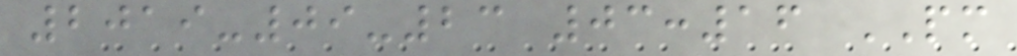2019-09-23 03:16 PM
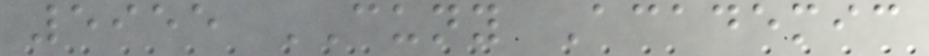5955 CUNY Academic
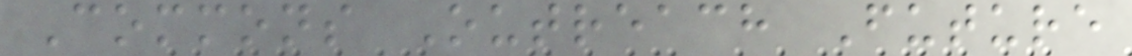Commons Outreach Future
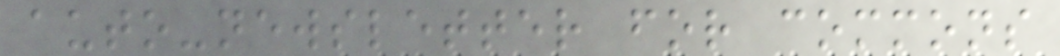auto-newsletter for commons
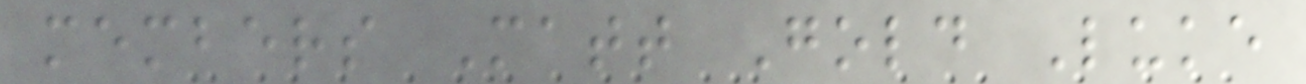members Matt Gold Luke
